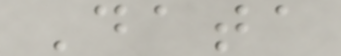Data
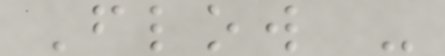Flow -
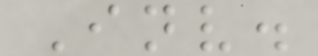Inv.
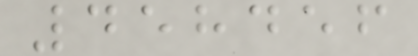458456
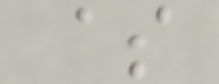$
